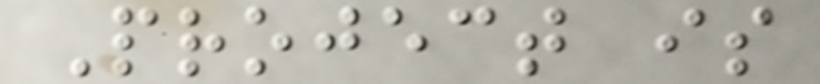Project is
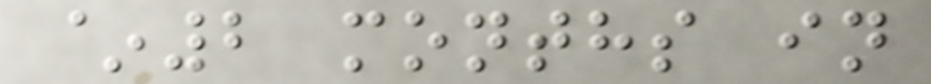~2 months in
